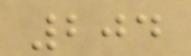204
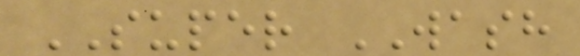SUPER WASH
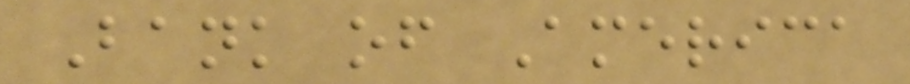Bank of America
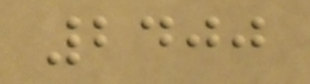2400
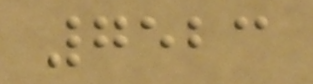7523
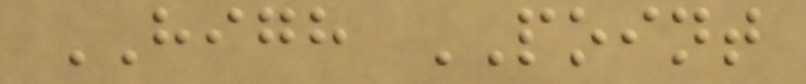HIGH POINT
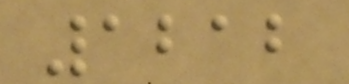1212
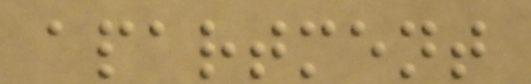apartment
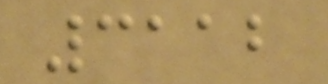3112
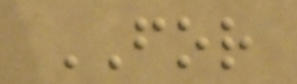FOR
